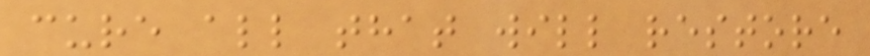cure all that will restore
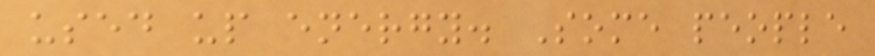used up energy. Some people
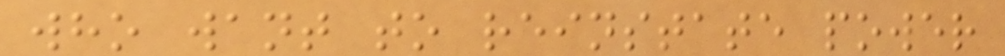who want to reinstate power
